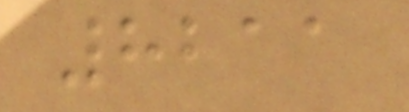8211
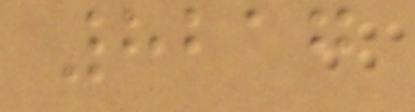8217
